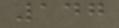147
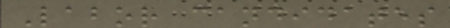Labor candidates
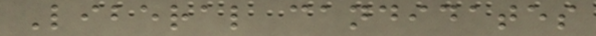Liberal candidates
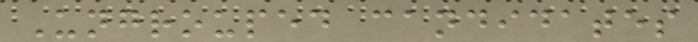Ungrouped candidates
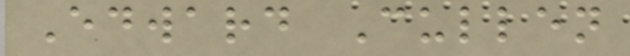Edward Cullen
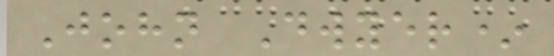John Dwyer*
